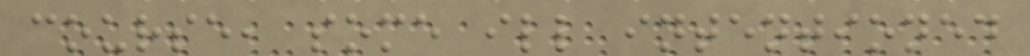course, some ill intentioned
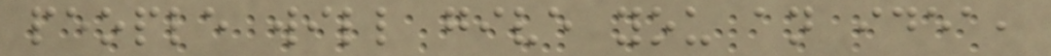people will give you an idea,
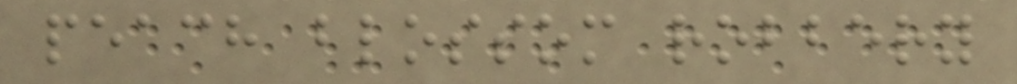peach blossom robbery
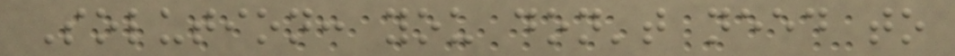Solution: you don't need to
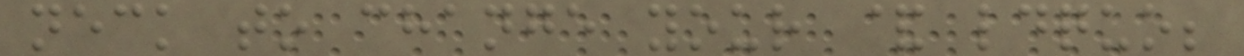neck to change your & ldquo;
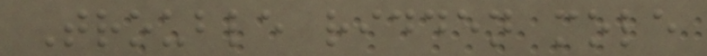Trouble ridden mole
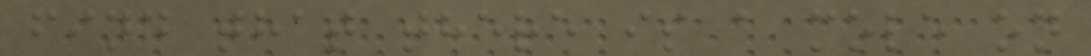find that there is a mole on
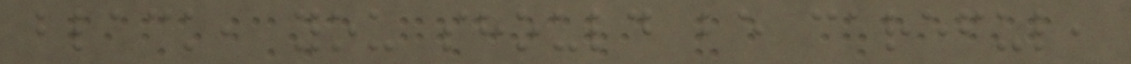black, you should be careful,
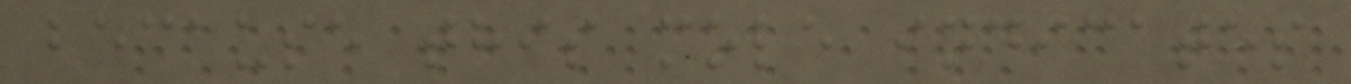because this mole indicates
